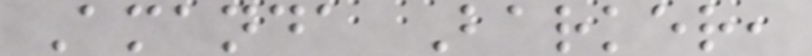Amanda Barker,
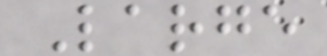Large
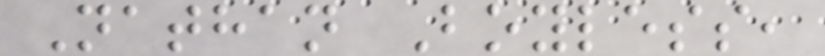Nathan Boyless,
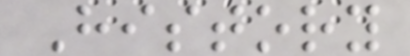History
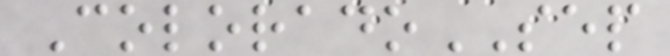ColoradoSEP
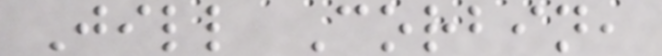Jill Corbin,
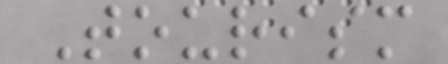Tourism
